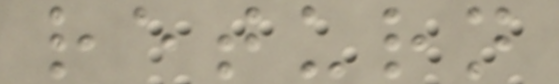return
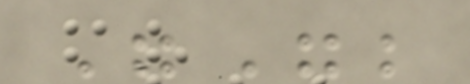"";
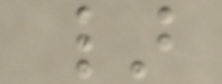}
